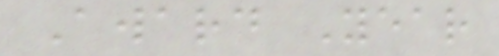Award Year
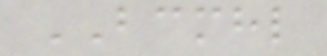BCMHL
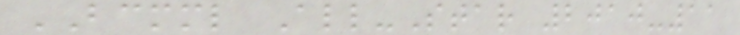BCMML All-Star 2010-11
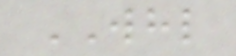WHL
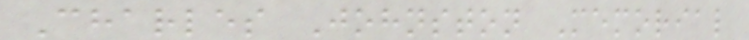Charles Johnston Memorial
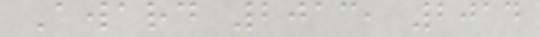Award 2013, 2014
